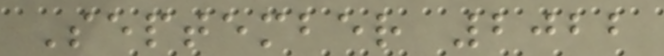September 2022
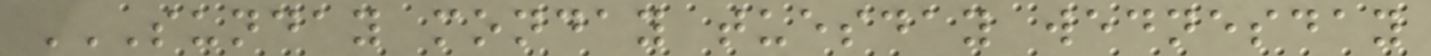SUNDAY MONDAY TUESDAY WEDNESDAY
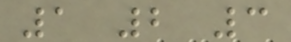1 2 3
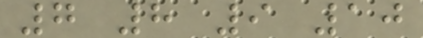7 8 9 10
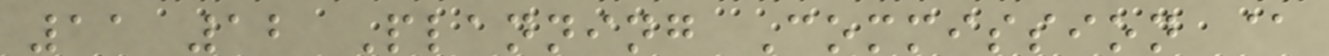11 12 Planning Commission @
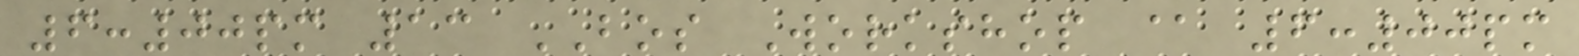6:00pm 13 BOS Workshop @ 6:00pm
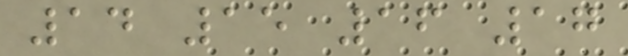14 15 16 17
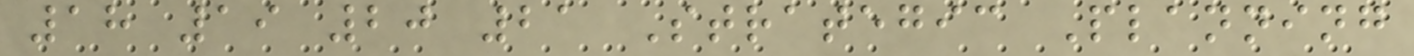18 19 20 21 Strategic Planning
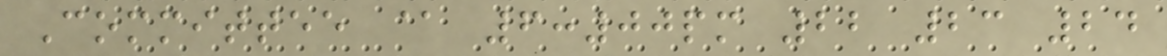Committee @ 6:00pm 22 23 24
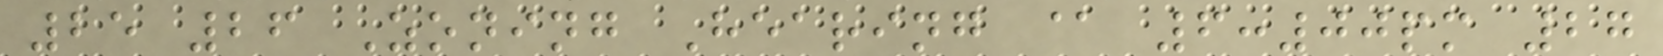25 26 Zoning Hearing @ 6:00pm 27
